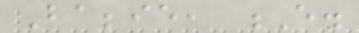Babbie, E.
